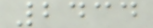2434
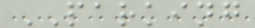PARKING
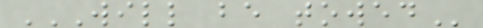WILL BE TOWED
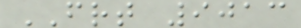FRT 9013
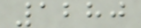1280
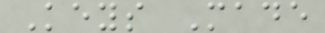Keys Made
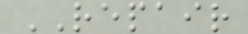REPAIR
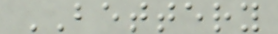BETTERY
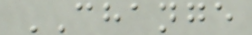CHANGE
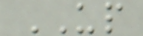UP
